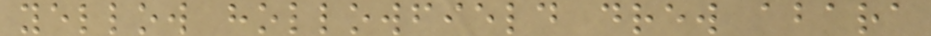yellow hollowfield drew abara
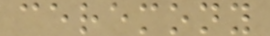ceremony
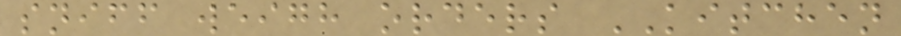sniff weigh orders KITCHEN
